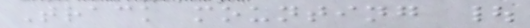Track mounting |
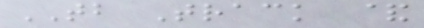TB Track &
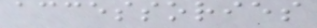accessories
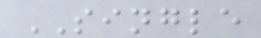SINGLE
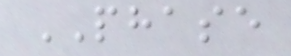PHASE
